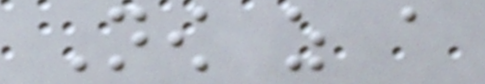Now as a
